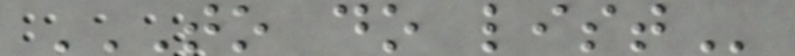TO DO LIST
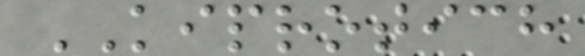KIPROTICH
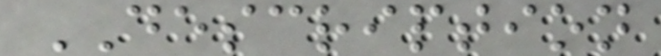DESCRIPTION
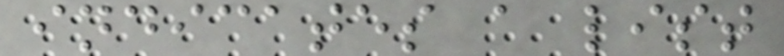indicates a list
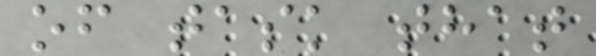of task that
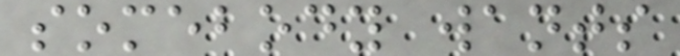somebody wants
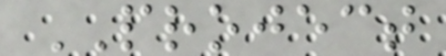PROJECT
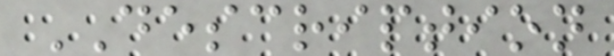DESCRIPTION
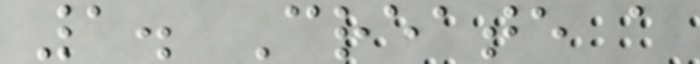1. Create a
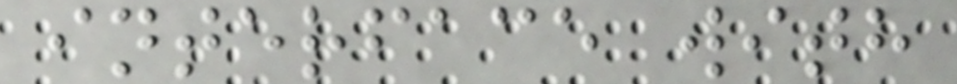interface with
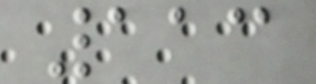113
